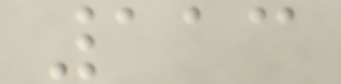113
